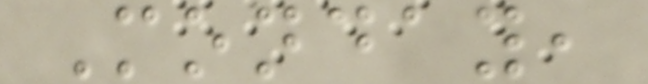Monday,
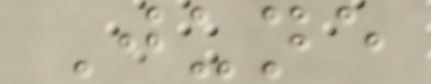June
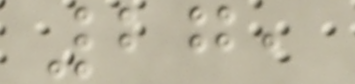27,
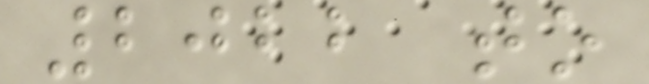2022 to
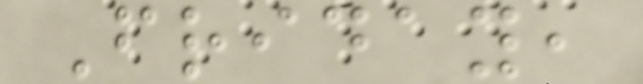Friday,
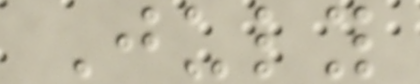July
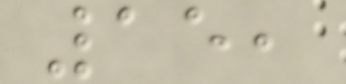15,
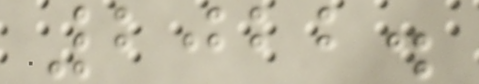2022.
